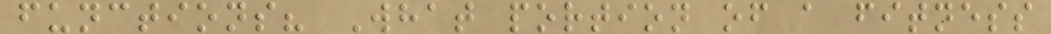functions? What portion of a fitness
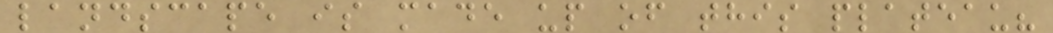landscape is made up of this plateau?
